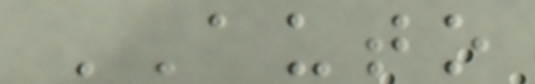AUTO
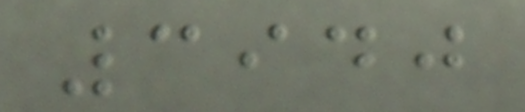3940
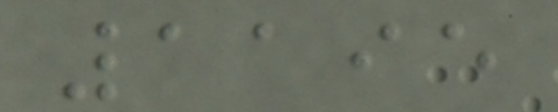1195
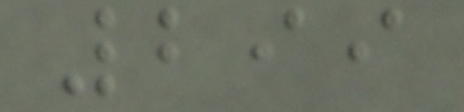299
